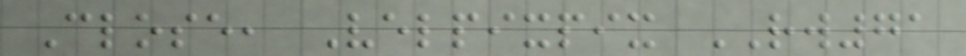Close, Velpixpix RW71
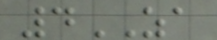4ZA
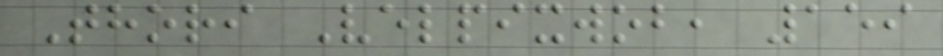Thori Velpixwob, 159
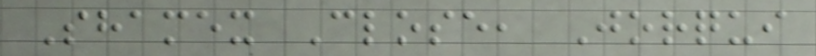Shamex Close, Jorqui
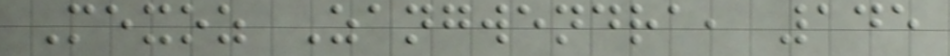Mexoz Zangwendra, 145
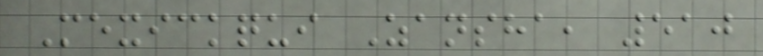Mexickqui Zansha, 510
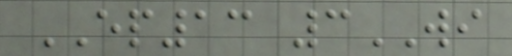EP13 3WI
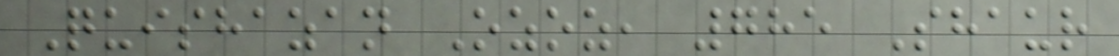Quishazan Ozoz, 785 Shaur
